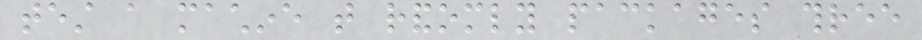test a machine that randomly packages three
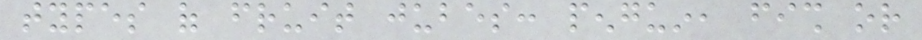types of fruit jubes: penguin, fish or
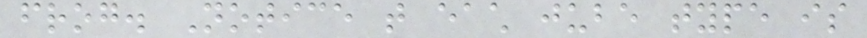frog. Notice that each jube type is
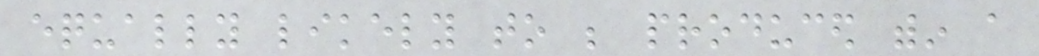equally likely to be produced within a
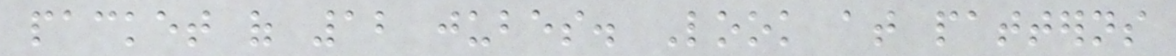packet of 12 jubes. Look at patterns
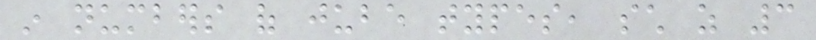in numbers of jube types, such as 3
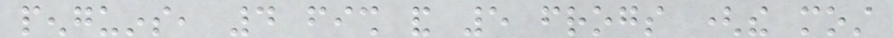penguins, 4 fish and 5 frogs (the most
